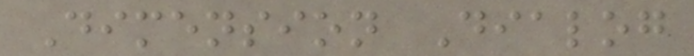Dimension Dialog
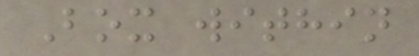Box within
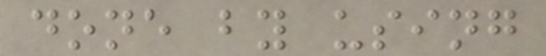done by using
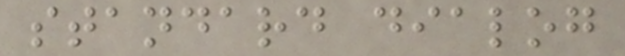standard dialog
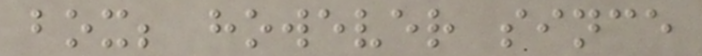box; however since
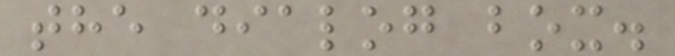the dialog box.
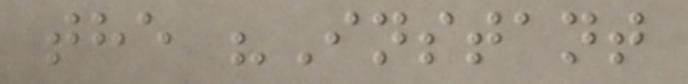the "Instant
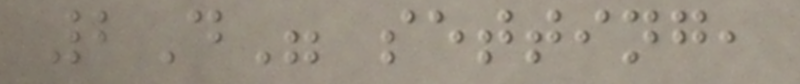2D" setting,
